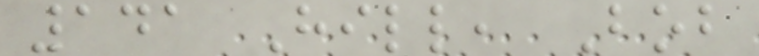141 Hill, Bob
